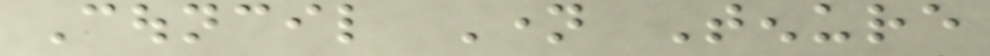Council Name Tenure
